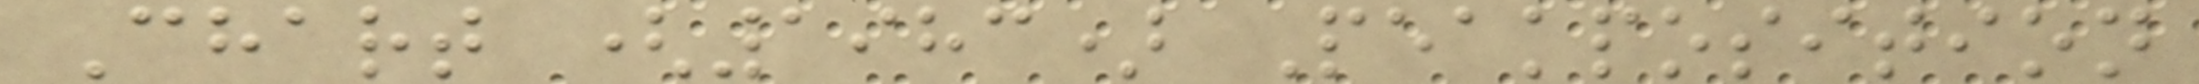Chart (1983) Peakposition
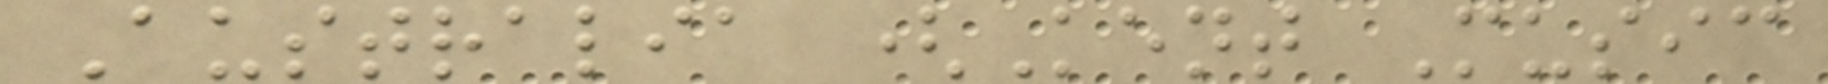Australia (Kent Music
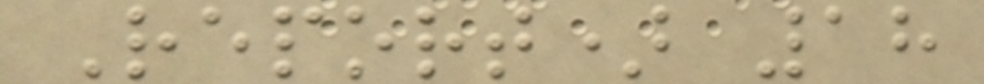Report) 18
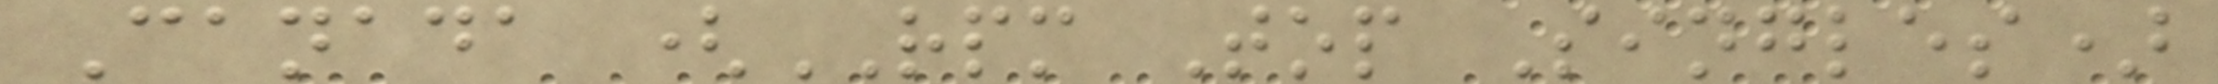Canada (RPM Top Singles)
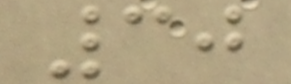30
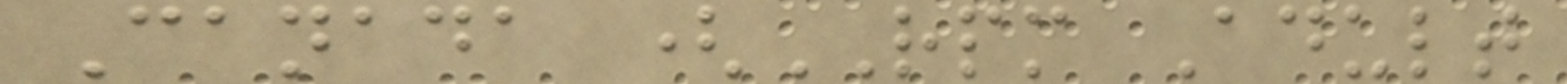Canada (RPM Adult
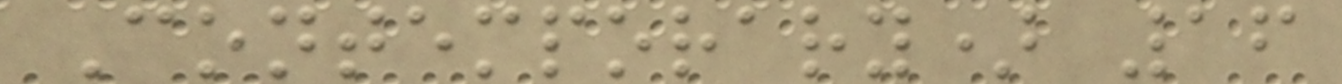Contemporary) 16
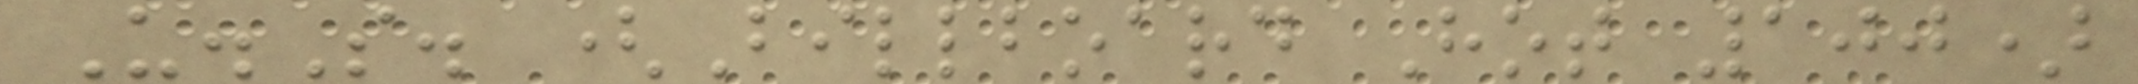U.S. (Billboard Hot 100)
